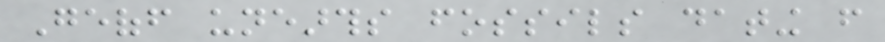Geoff unearths fossils dating from
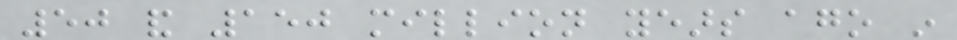50 and 150 million years ago in
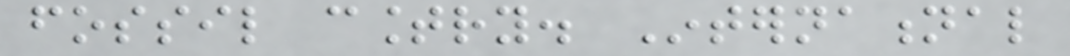fossil country. International
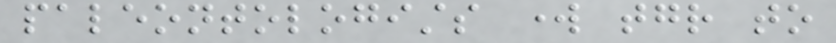paleontologists work together to
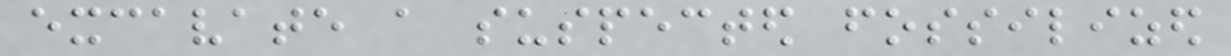excavate a suspected fossilized
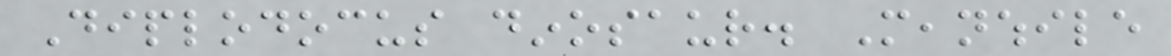Diplodocus dinosaur. Meanwhile
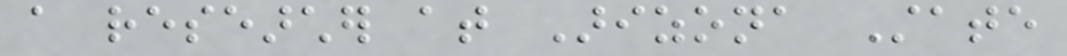a researcher at Arizona State
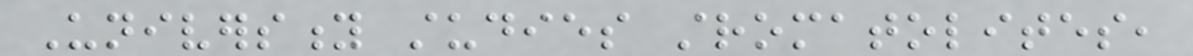University studies stromatolites,
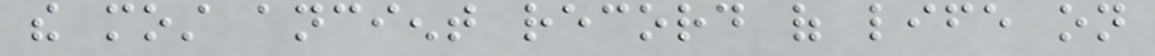the most ancient record of life on
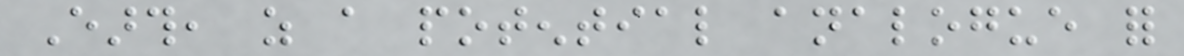Earth, as a potential analogue for
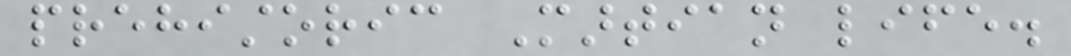prehistoric Martian life.
